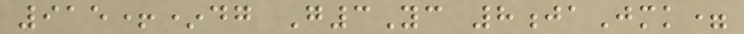915+*dg G3Yc 8jaJmk=
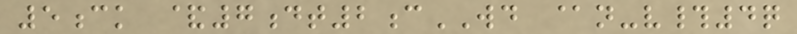5ck &7dt2cWD @n-v#4q
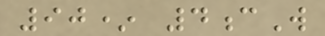90* 4cW
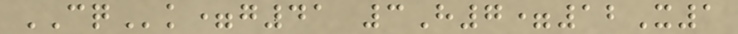CQk=g41 3H7=12X1
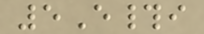5E#i
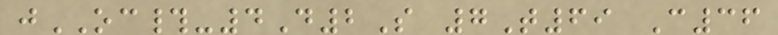jOC#-4D2S 7T69 C36
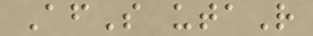AfS utaR
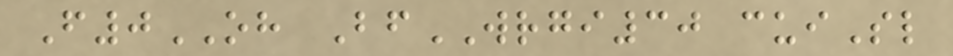F0OH BfWRGI30 cuiSl
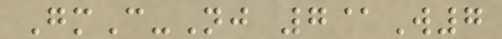GmC-Nj 7@W7
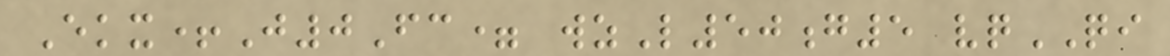Ekx+J0Fc= wzL50g5 vqQI
